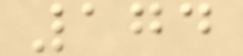174
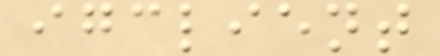igclient
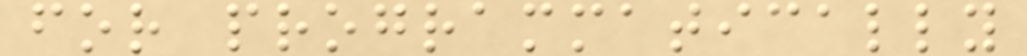for programmatically
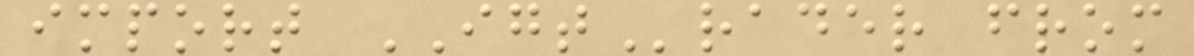import IGTrader from
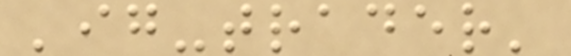'ig-trader'
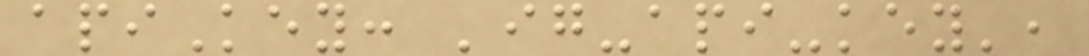apiKey: 'ig-api-key',
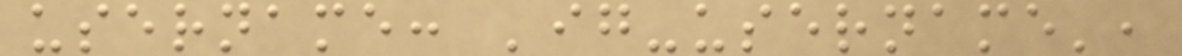username: 'ig-username',
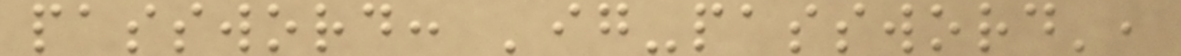password: 'ig-password',
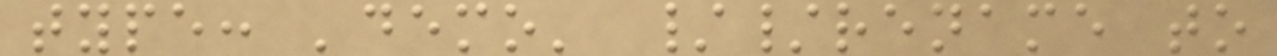type: 'demo' //rename to
